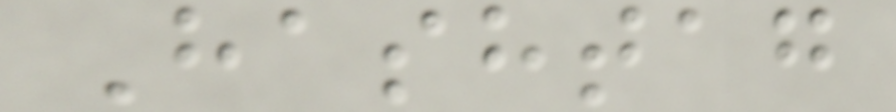Hashtag
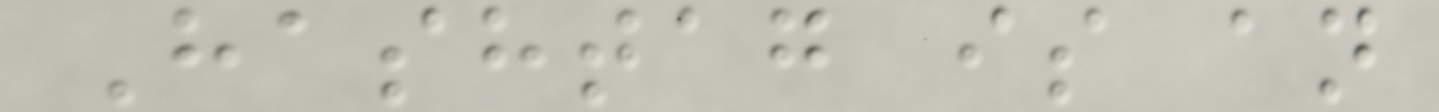Hashtag is an
